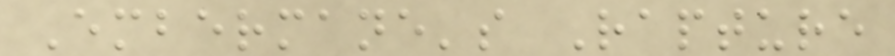Embermane's Rapture
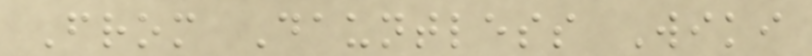From Dauntless Wiki
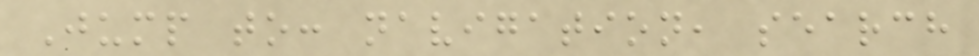Jump to: navigation, search
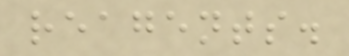reagents.
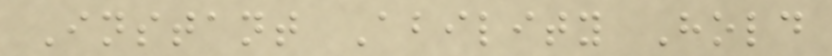Instant Ability Hold
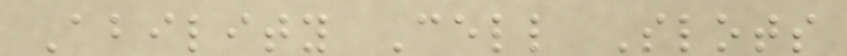Ability Cell Slots
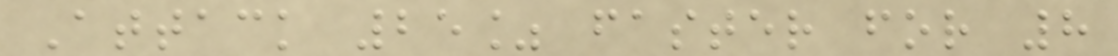Attack 25% faster for 8
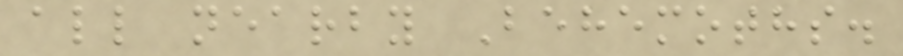all nearby Behemoths.
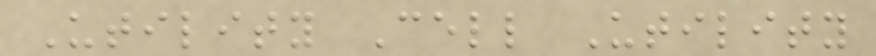Utility Cell Utility
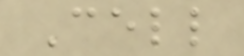Cell
